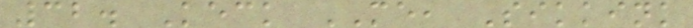32. Keck ME, Sikkink
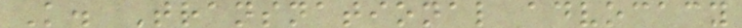K. Transnational advocacy
